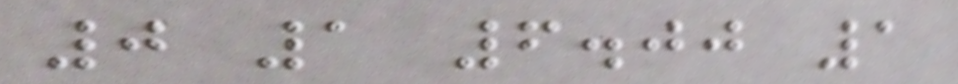0 1 6.00 1
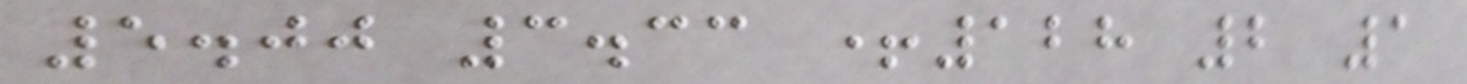5.00 3.33 +128 2 1
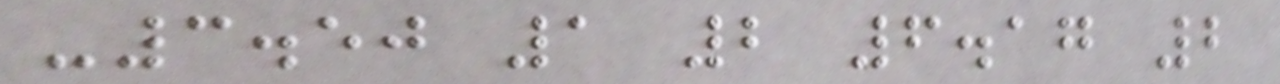-3.50 1 2 6.17 2
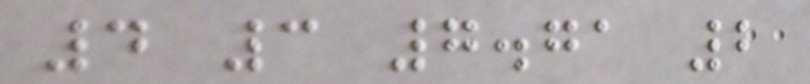4 3 7.71 2
